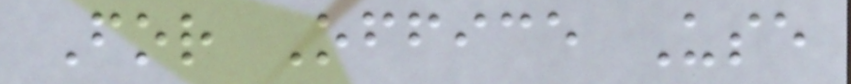For Office Use
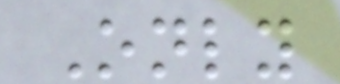Only
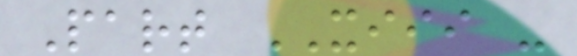Part XIII -
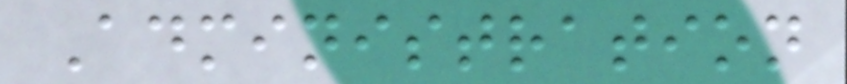Administration
